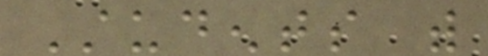Students with
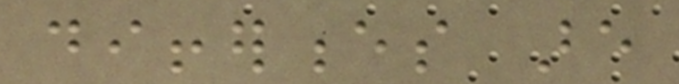differences are
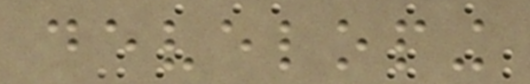developing
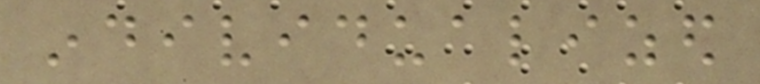individualized
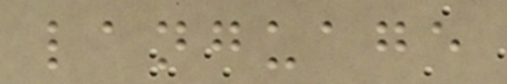language
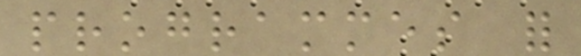programmes for
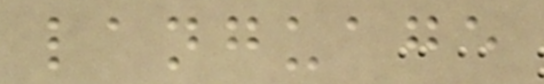language
